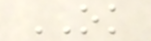OK
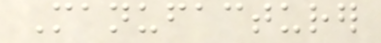Manufacturer
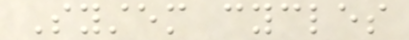System cycles
